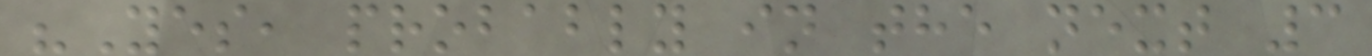"Yes, probably in the next 3
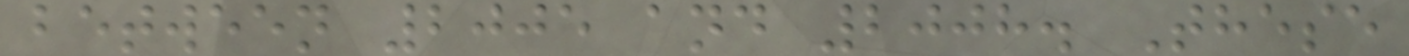between 2005 and 2008. These
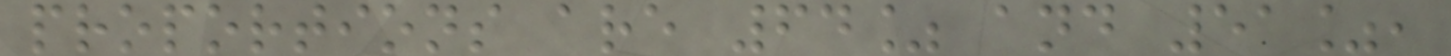proportions are 64% and 51%,
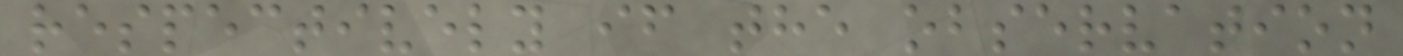respectively if the observation
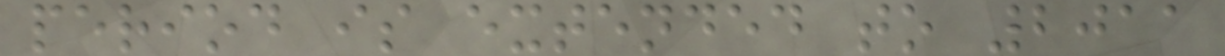period is extended to 2011
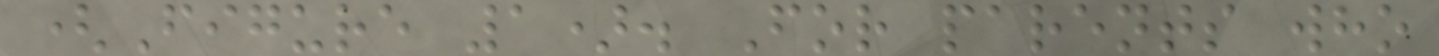(Figure 1). For parents who
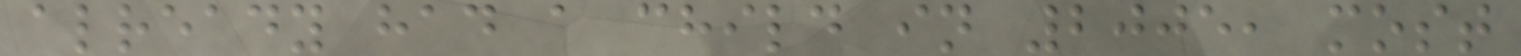already had a child in 2005, most
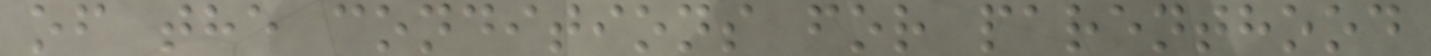of the conditions for parenthood
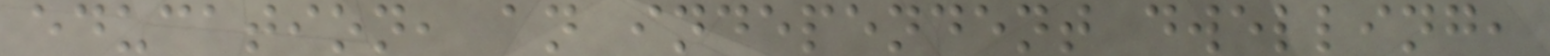education, an independent dwelling,
